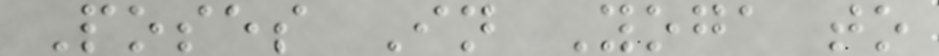Poses In Yoga to
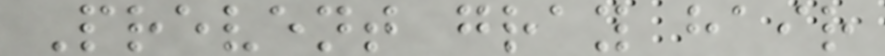Prevent gray hair
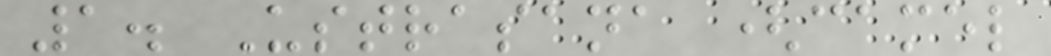1. Ustrasana (camel
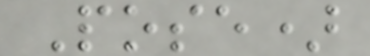Pose)
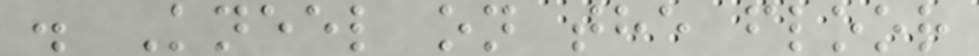. Kneel on the floor
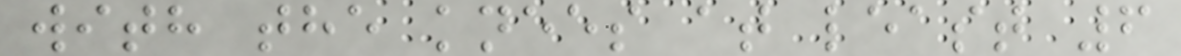with the knees at least 6
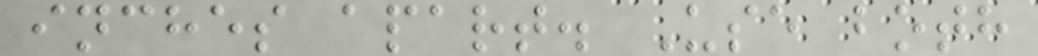inches apart. Use both
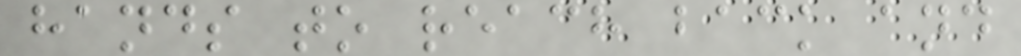hands to reach back and
